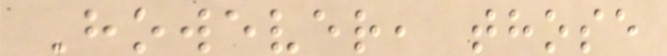However, those
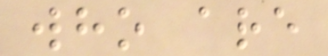who are
